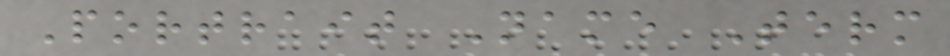Portrait Name Term
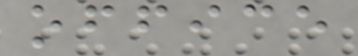office
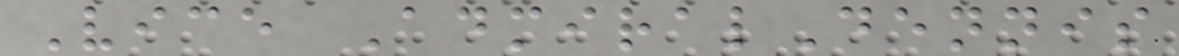Vice AdmiralDennis
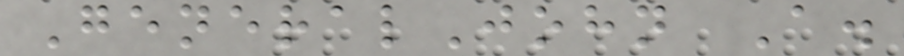GeneralJohn A.
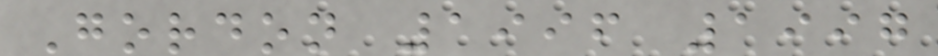Gordon 1996 1997
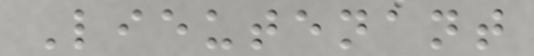Lieutenant
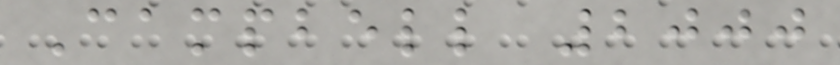Campbell 2000
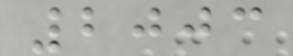2003
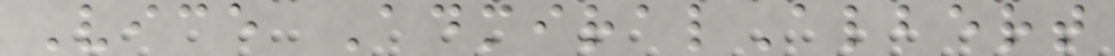Vice AdmiralAlbert
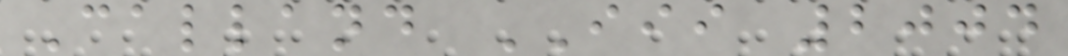Calland III 2004
